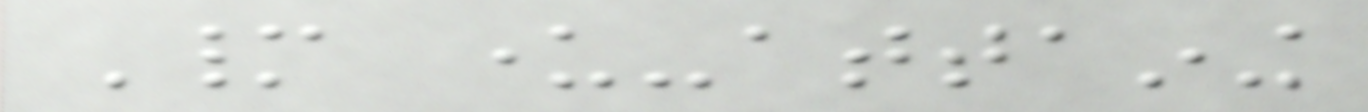Many under-attaining
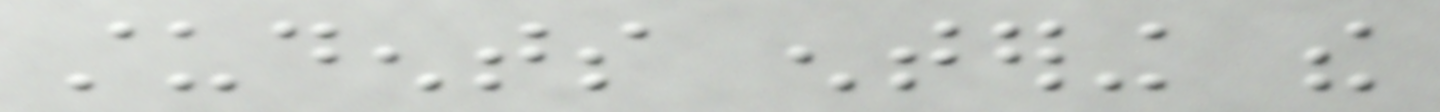students entering the
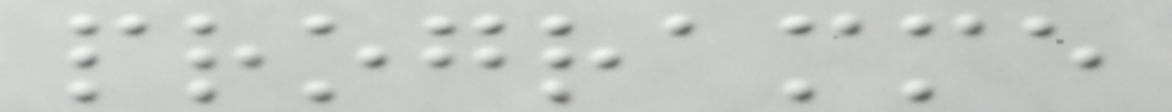programme
